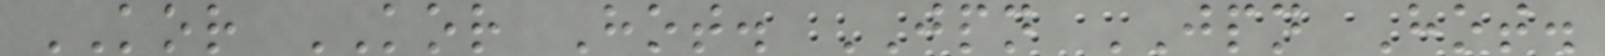KOR KOR Hot. JPN JPN Hot.
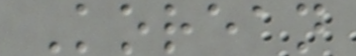Korean
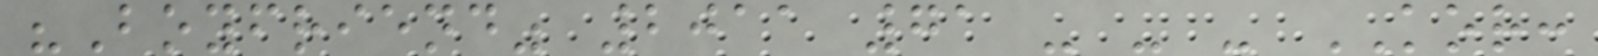"Boyfriend" 2011 71 - - - KOR:
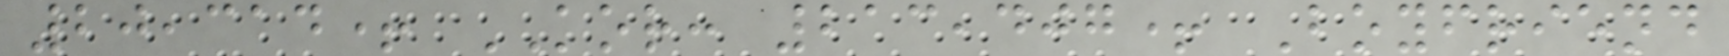20,314+ KOR: 213,407+ Boyfriend
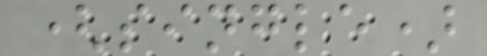(single)
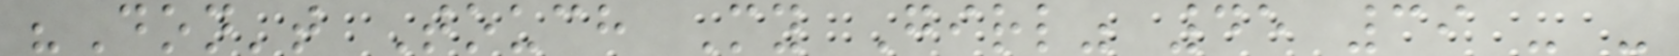"Don't Touch My Girl" 45 39 - -
